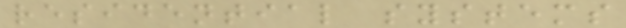residential systems
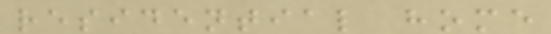residential home
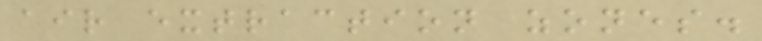air extraction zones.
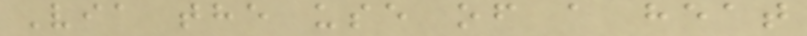Via the use of a heat
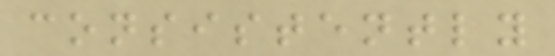consistently
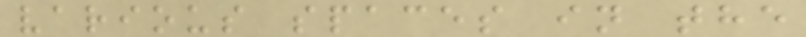various spaces in the
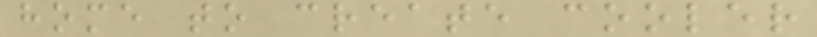home to create cooler
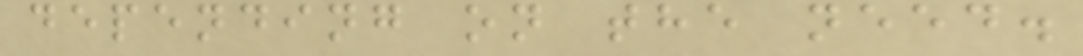depending on the need.
